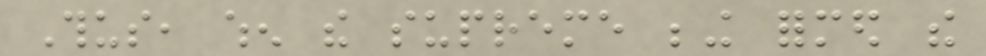Thus, when the supreme being formed the
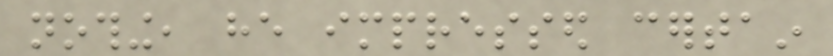nothing, he impressed certain
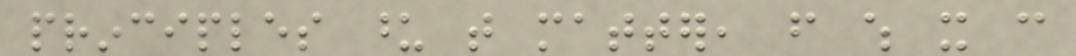principles upon that matter, from which it can
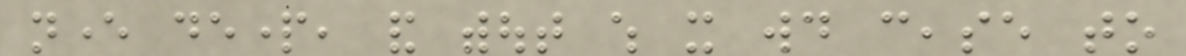never depart, and without which it would cease to
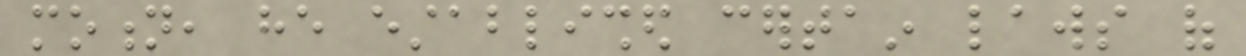motion, he established certain laws of
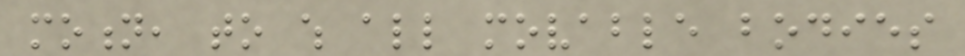motion, to which all movable bodies
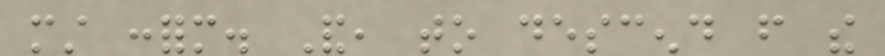must conform. And, to descend from the
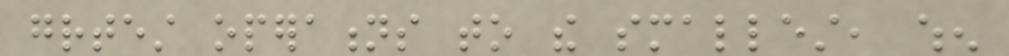greatest operations to the smallest, when
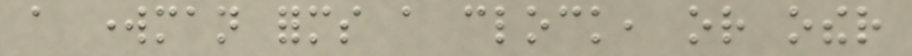a workman forms a clock, or other
